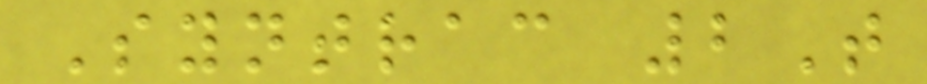Syntrac 2T
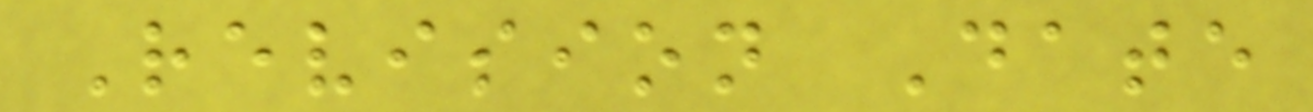Revision Date
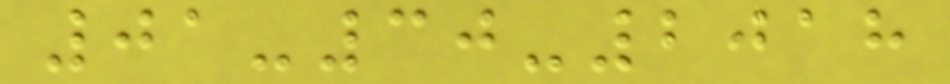01-30-2018
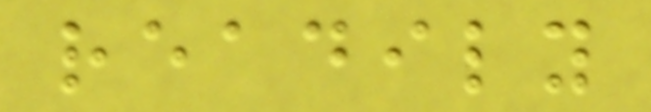readily
